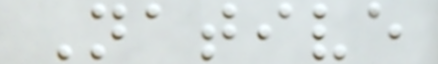Native
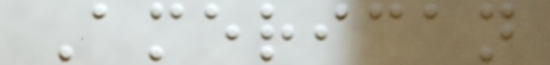American
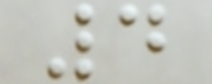4
